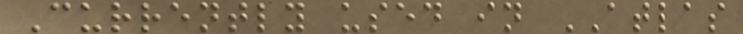Currently used in ATLAS
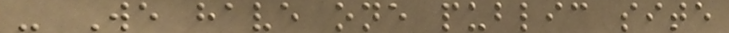- We have one public site
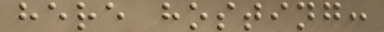here hosting:
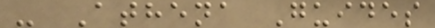- Athena Guides
